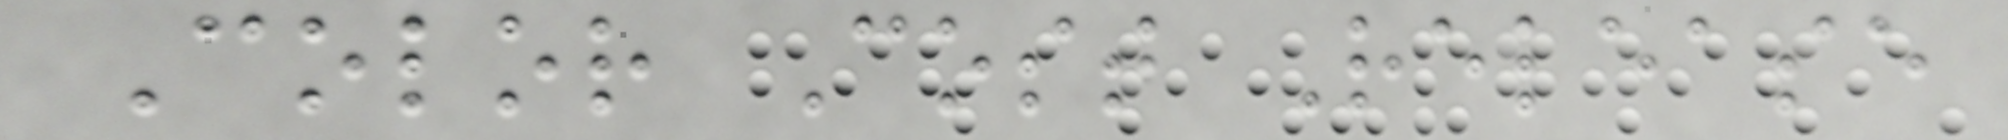Color Cost Release
